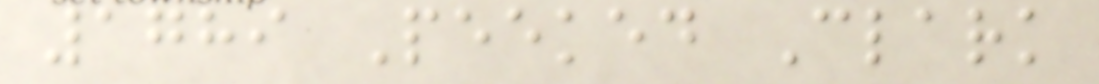1789 Peeked Clark
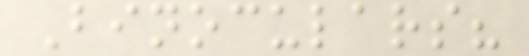Binoculars?
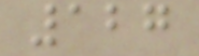127
